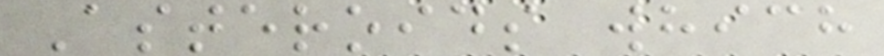Asteroids which
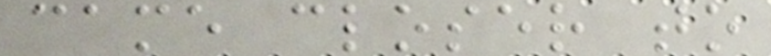came closer to
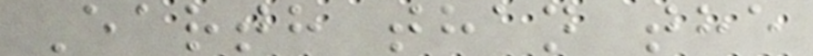Earth than the
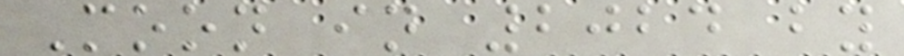Moon in 2024 by
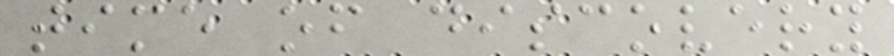time of discovery
